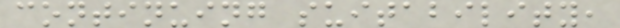continuing suitability,
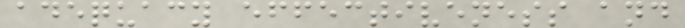adequacy effectiveness and
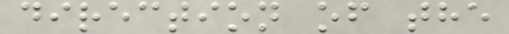direction of the
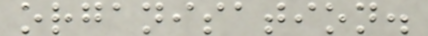organisation.
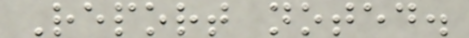Report noted.
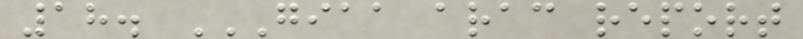18. GIAA ARAC REPORT
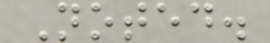Noted.
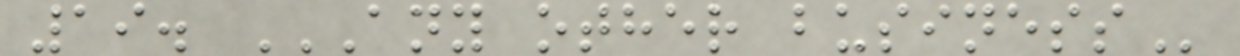19. ANY OTHER BUSINESS
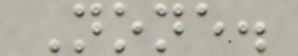None.
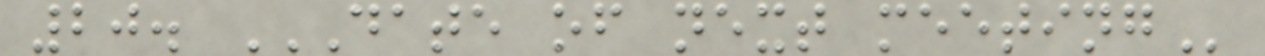20. DATE OF NEXT MEETING
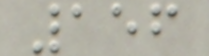156
